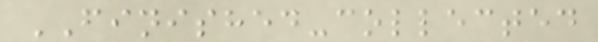FINISHED-collected
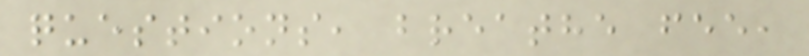questions, breathe fee,
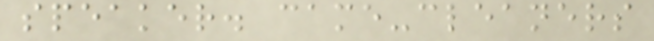speaker. came-cleaners
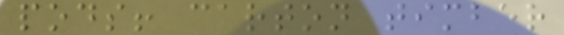pods! carton timber
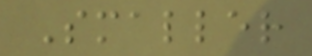Smaller
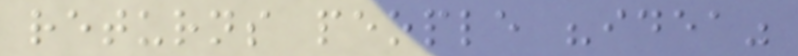returns people "idea"
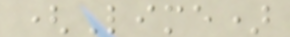(Lime)
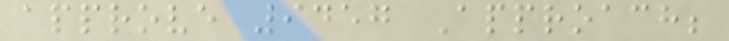approve 9457 Approach;
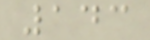143
